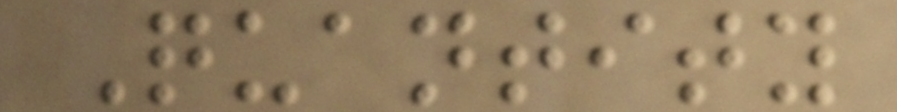Quantity
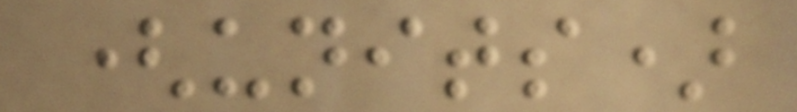(units)
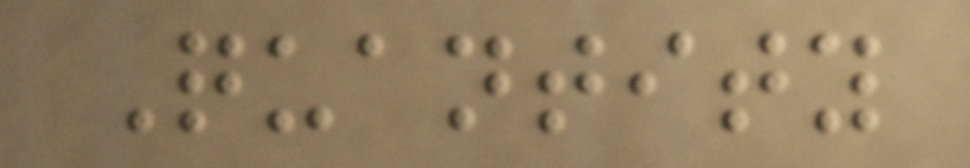Quantity
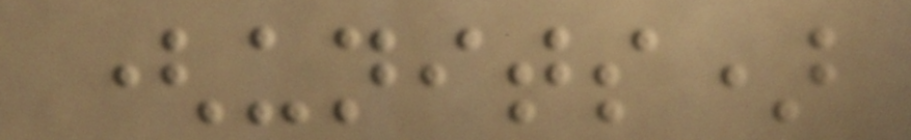(units)
